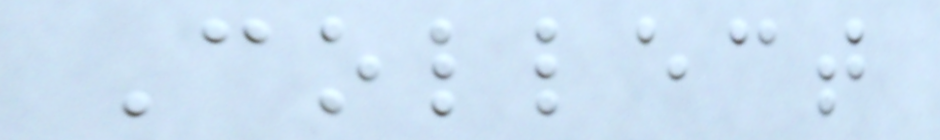Collect
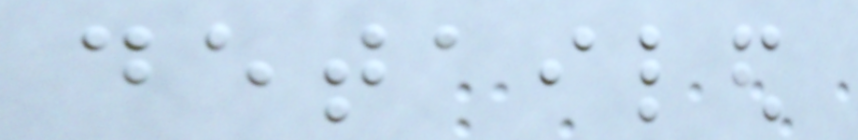detailed
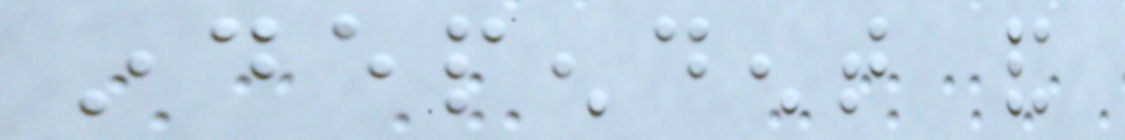independent and
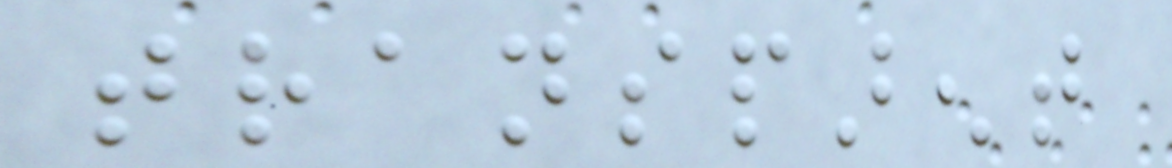transparent
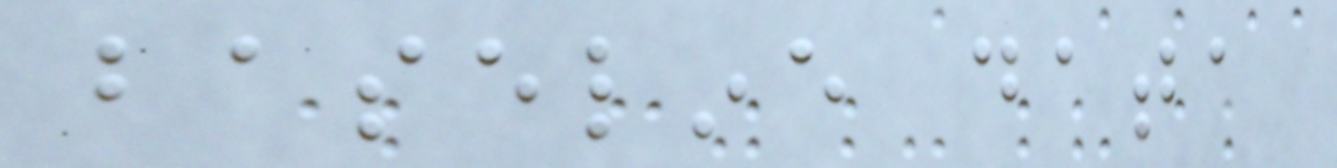baseline data
